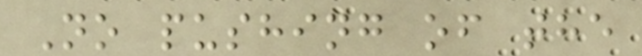No pushing of the
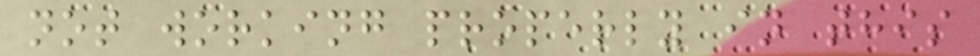not working properly in this
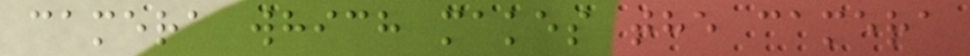camera which makes the camera
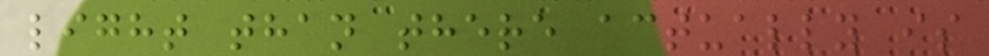light than there actually is
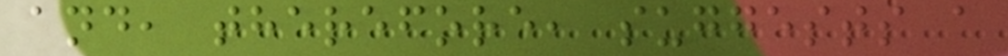and, therefore, suggests a
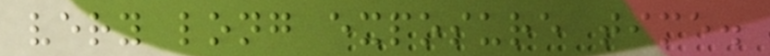very long exposure time.
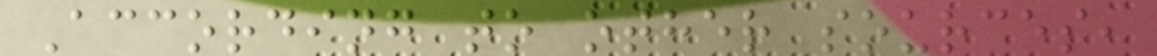According to other sources,
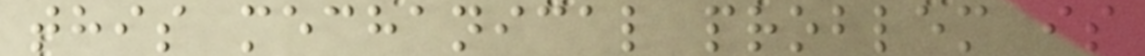this mechanical problem is
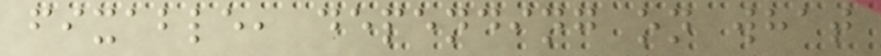fixable, depending on what
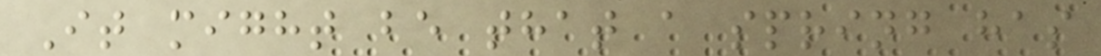It might be that a spring has
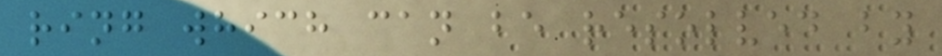ring which can be resolved by
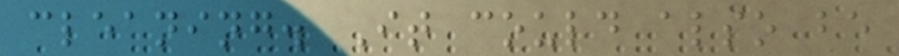cleaning. It could also be
